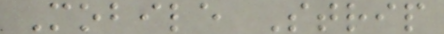Mobile Strip
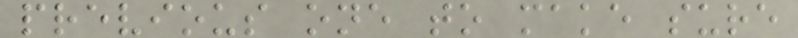previous one to make sure
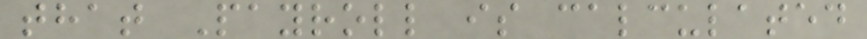that Payroll is calculated
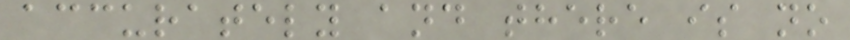accurately and there is no
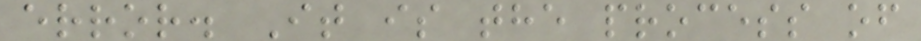error. It is the process of
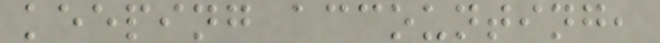keeping accounting,
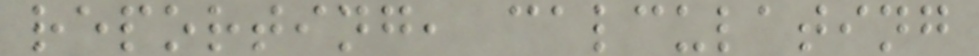reporting, calculating
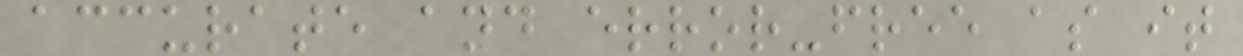accurate and error-free as it
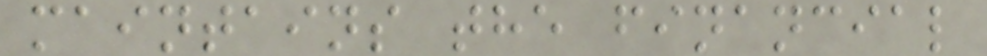maintains the financial
